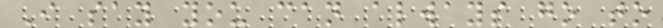I say you can always go to
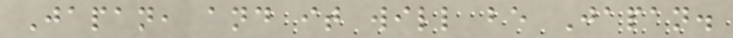Japan, and it will be Japan.
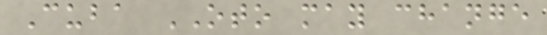Cuba OTO may change
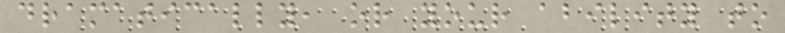dramatically, or your ability to
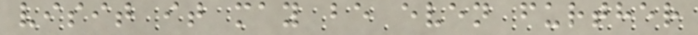visit it may be even further
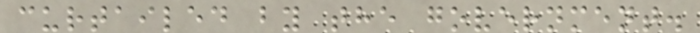curtailed by the government.
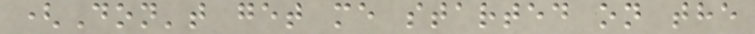(Don't get me started on the
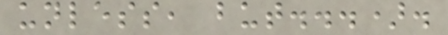unless, but...).
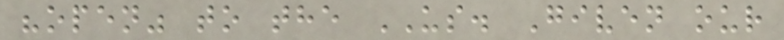"open" to the US. Given our
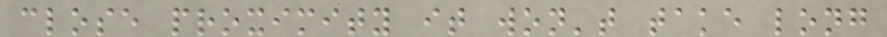close proximity it won't take long
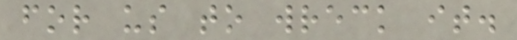for us to wreck it.
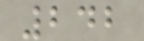242
